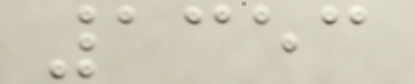1353
